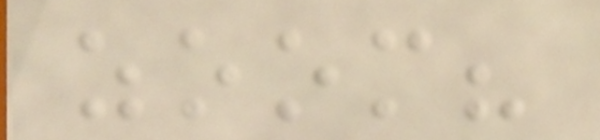zoom?
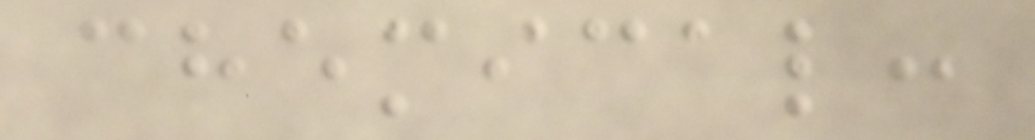chemical:
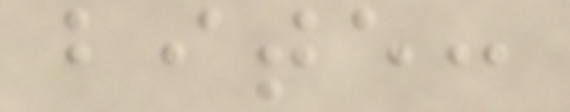bite:
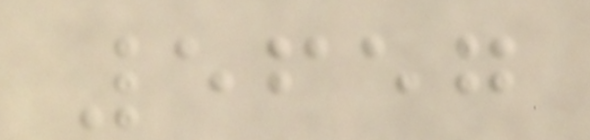5657
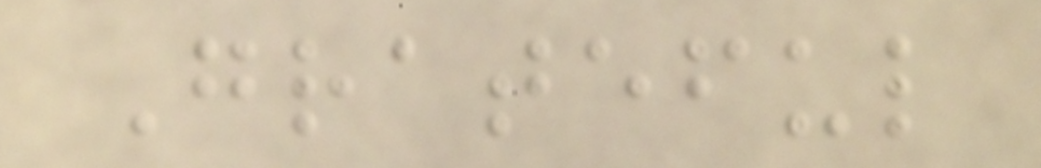Grateful
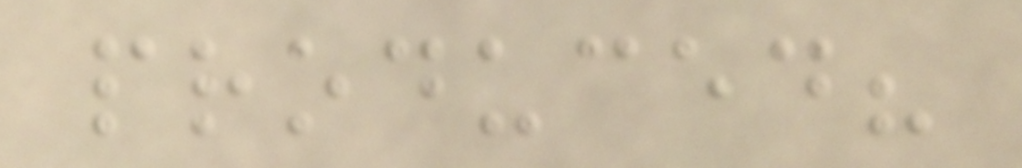produced?
